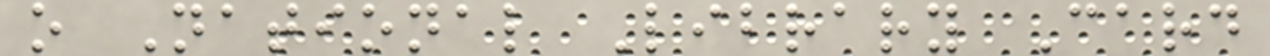o National Library Card
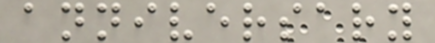anniversary
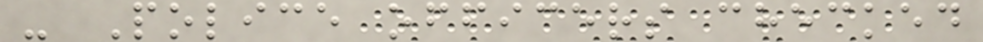- Police officers checked
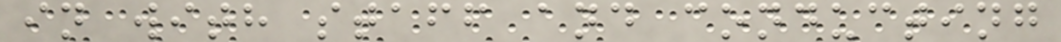in with staff and conducting
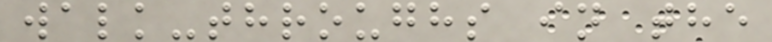walk-throughs in the
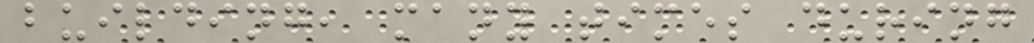building, many times during
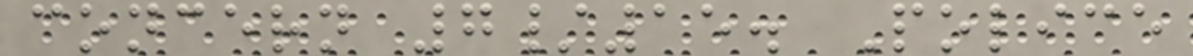concern 7/15. Police
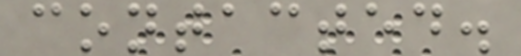contacted.
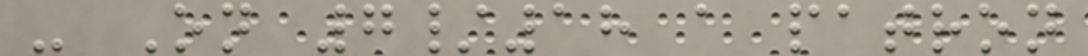- On 7/18 a patron
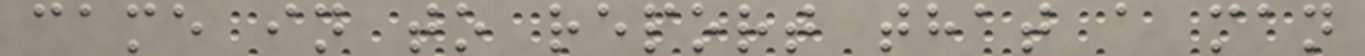came in to report that a man
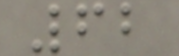62
